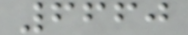6660
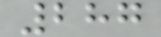287
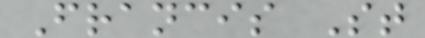Francis St
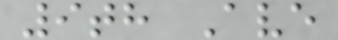9th Ave
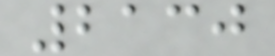2130
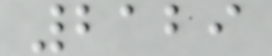2129
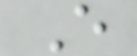E
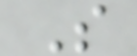S
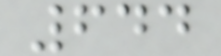644
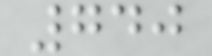740
